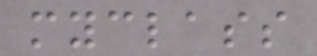myclass
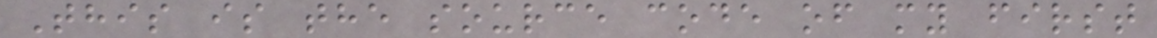This is the source code of my first
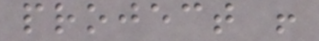project !
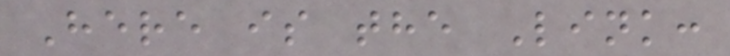Here is the Link:
